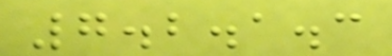7.2.1.3
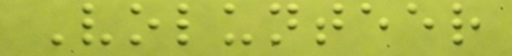Volunteer
